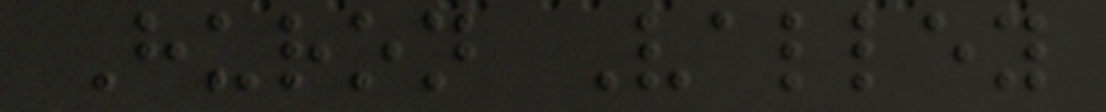Huron Valley
